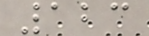123
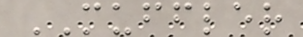MUFFLER
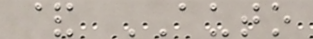& AUTO
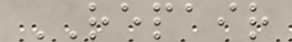REPAIR
